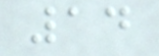14
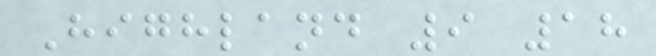Highland 9 18
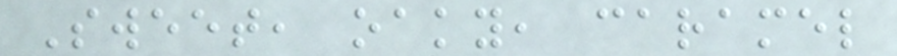Sweet, oaky, caramel
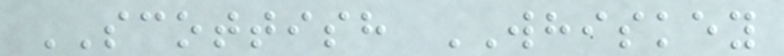SCOTTISH WHISKEY
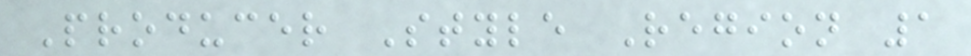Producer Style Region 1
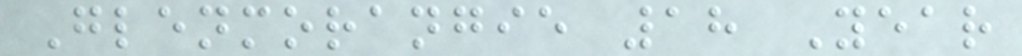Glenmorangie 18 Year
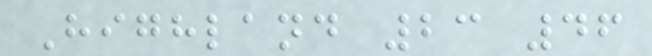Highland 23 46
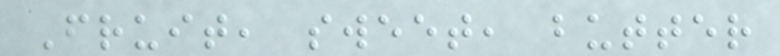Fruit, sweet, butter
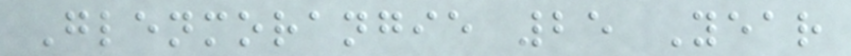Glenmorangie 25 Year
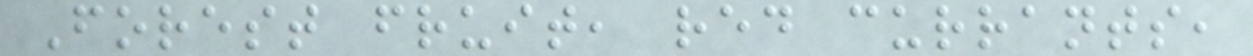Forest fruit, red currants,
